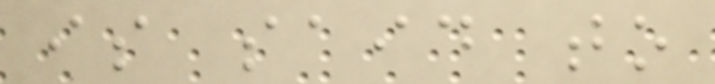is said to
